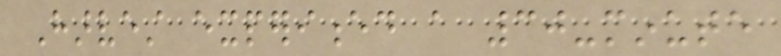Harvest experienced a 30-minute
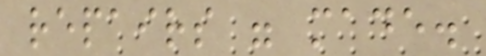repairs were made.
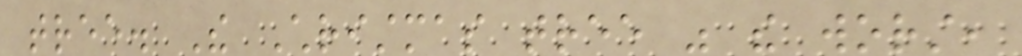tree. The Christmas tree was the worst,
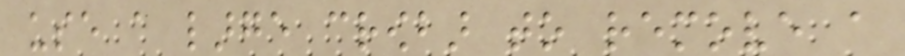use a large crowbar to remove a
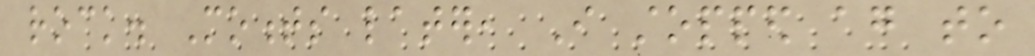rock. Moments later, I stopped again to
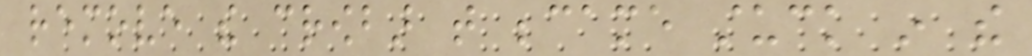remove the crowbar that became stuck in the
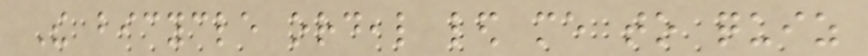The bicycle ordeal led me to quiz
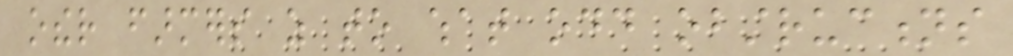other farmers as to what odd obstructions
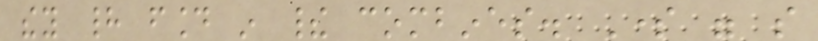they had found in their combines. Some were so
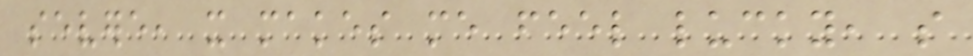severe, it makes me feel lucky, so
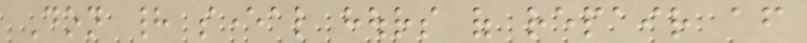Don had several hours of repair after
